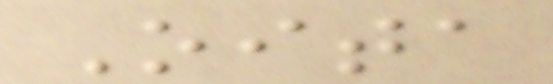Oita
